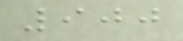900
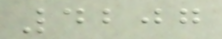4207
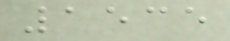1535
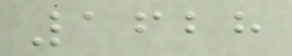1628
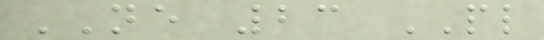NE 23 PL
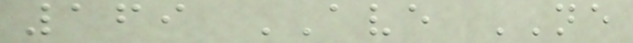169 AVE NE
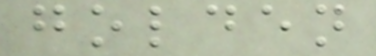golden
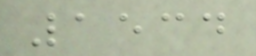1534
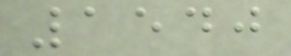1540
